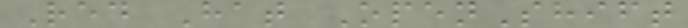Red Hat OpenShift
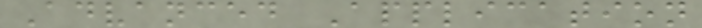Advanced Application
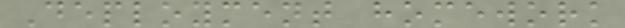Deployment homework
